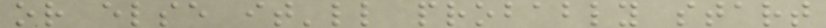or else it'll probably start
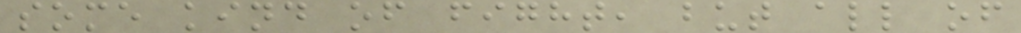some kind of fight, but all of
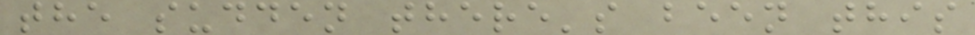the sudden there's been this
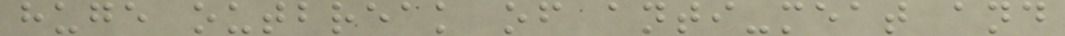huge outbreak of anti-meat and
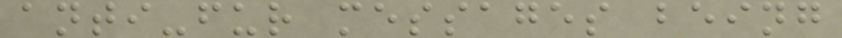anti-fur messages being
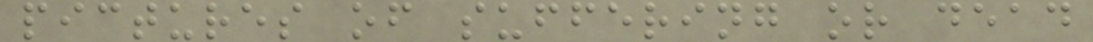pictures of suffering or dead
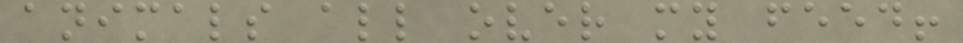animals all over my feed!
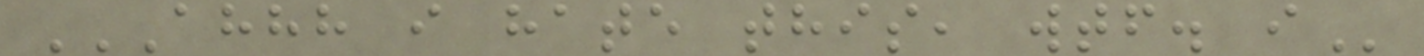AHHH I HATE THIS, WTF. I
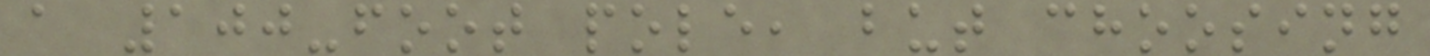a 100-foot pole, but choosing
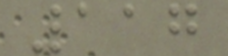117
